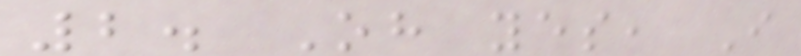2. Oh yes, I
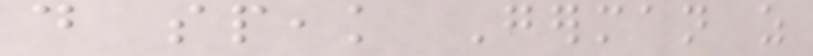do speak German as
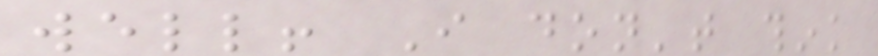well! I don't think
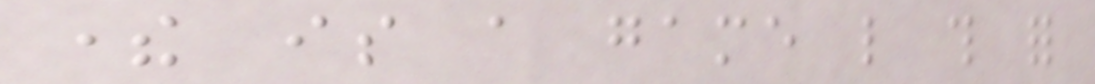there is a game like this for
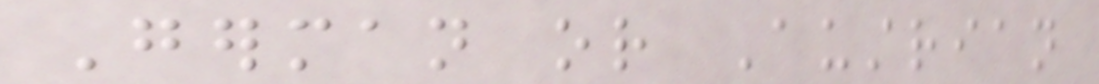German or Austrian
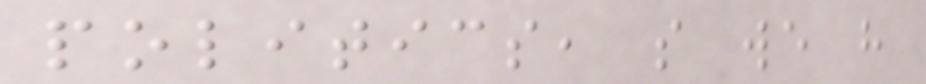politics, so we have
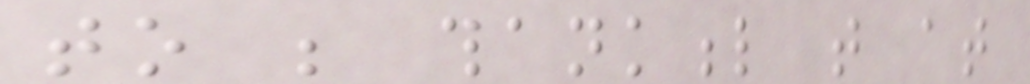to be thankful that at
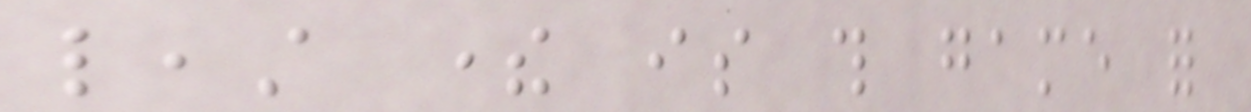least there is this game for
